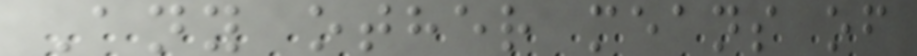Any other means of
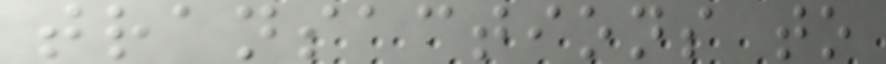transactions to
